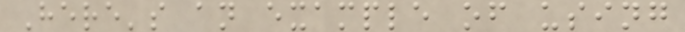Here's an example of using
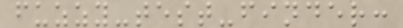fuzzy-test-finder:
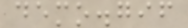demo.gif
